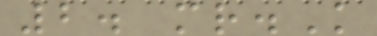2. mr.K
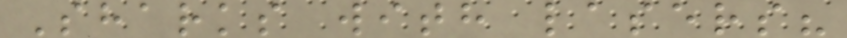Sharks with lasers?
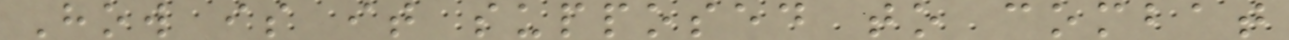How is it supposed to combat
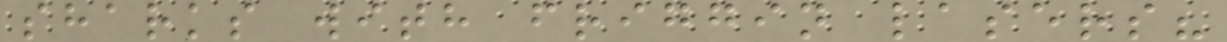sharks with friggin lasers?
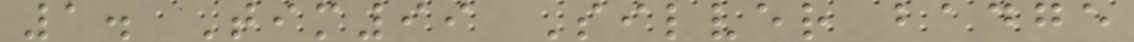1. Tim99 Silver badge
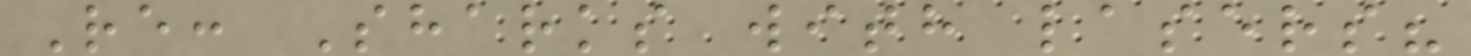Re: Sharks with lasers?
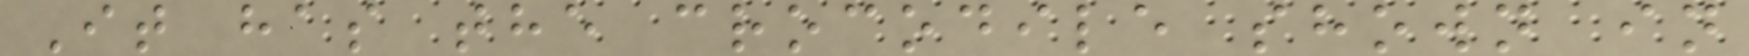It has the crocodile shown in
